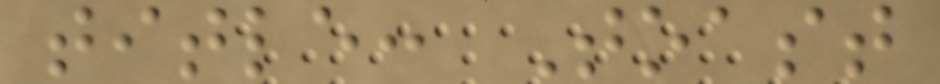title: Toast
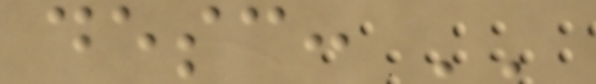desc: ''
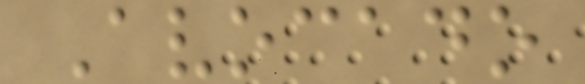Avocado
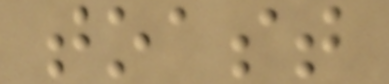toast
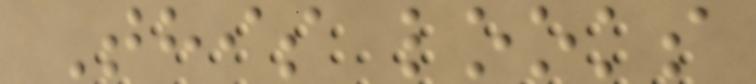This looks
